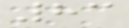83
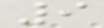9
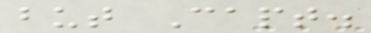but Capt.
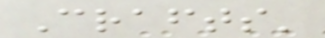Crafts'
